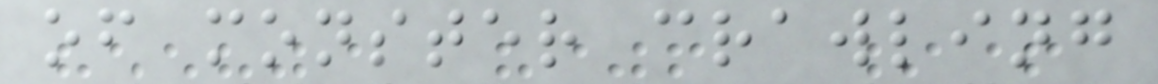of monster crawling
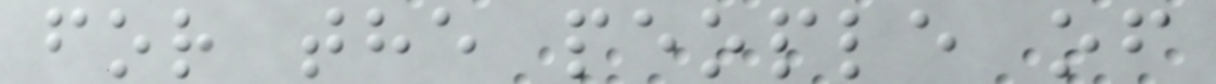for the people of
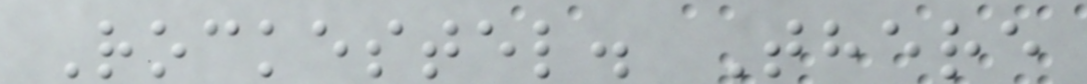Rockestel. There
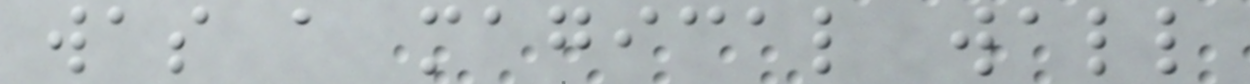was a magical wall
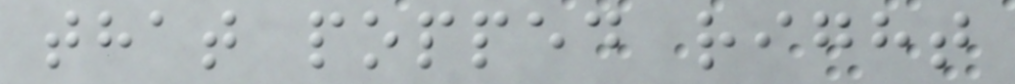that popped right
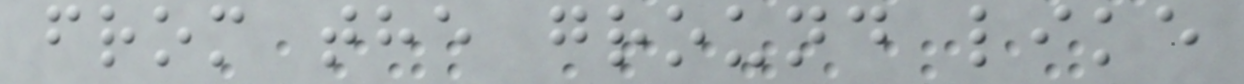from the ground like
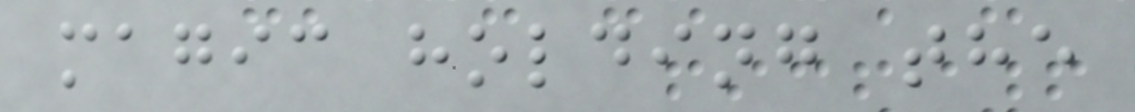magic holding the
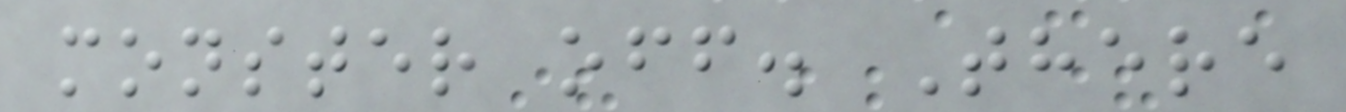monster off. There
